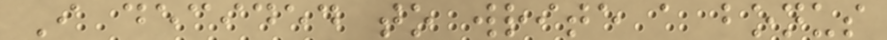I decided to write a bonus
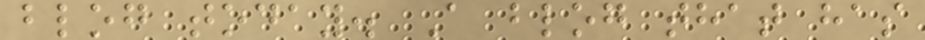blog today. A blog that has
